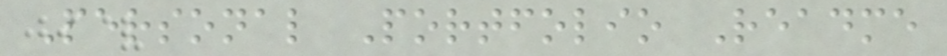Personal Portfolio Readme
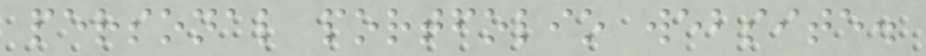personal portfolio website.
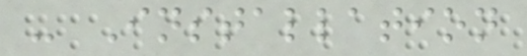- Installation
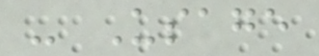- Usage
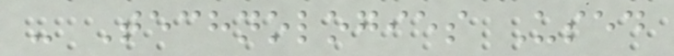- Technologies Used
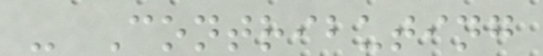- Contributing
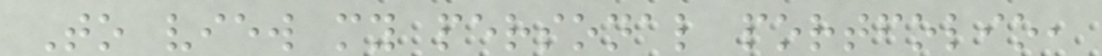To view my personal portfolio,
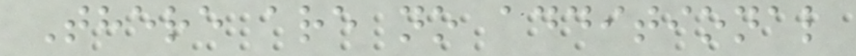There are no additional
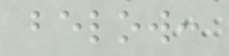below:
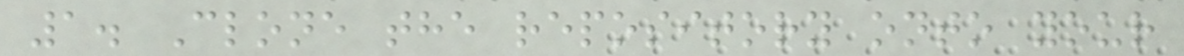1. Clone the repository onto your
